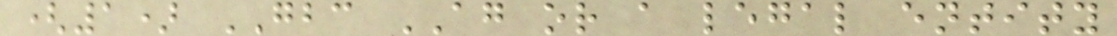(1) GBC AG or a legal entity
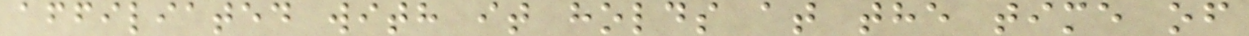affiliated with it holds at the time of
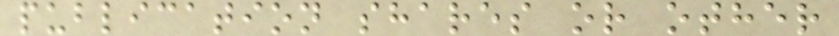publication shares or other
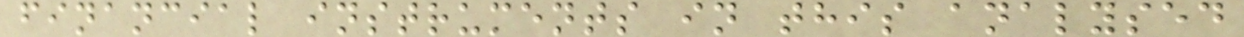financial instruments in this analysed
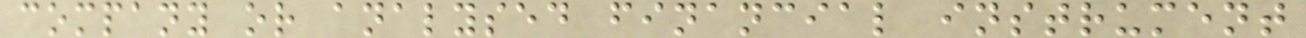company or analysed financial instrument
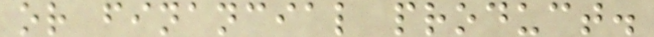or financial product.
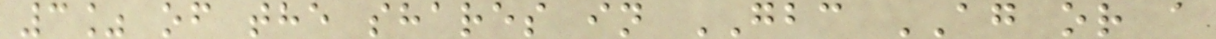3% of the shares in GBC AG or a
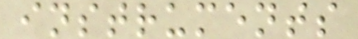instruments
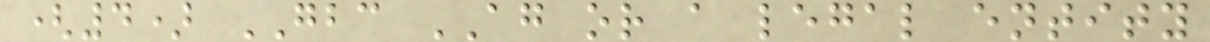(4) GBC AG or a legal entity
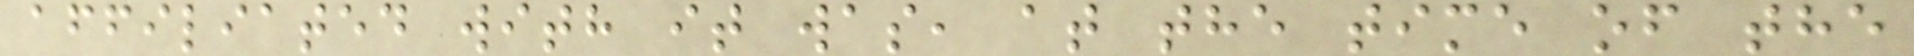affiliated with it was, at the time of the
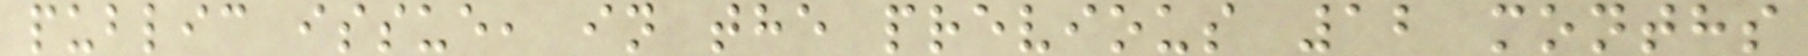public issue, in the previous 12 months
